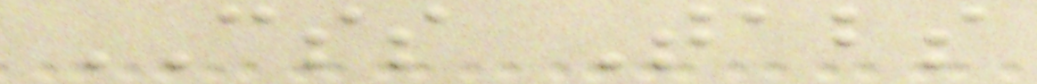CSS Tabs
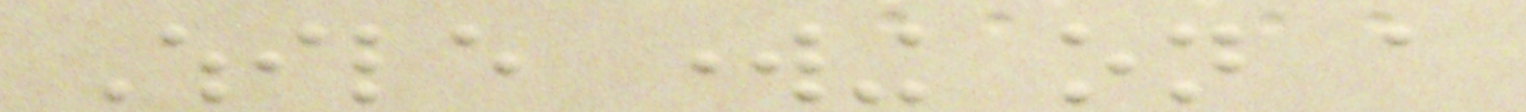While working on a
